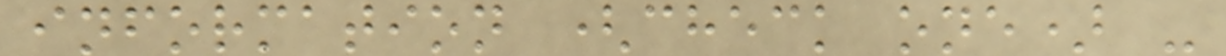information (check one) -
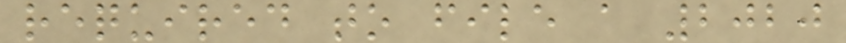required to file a 2020
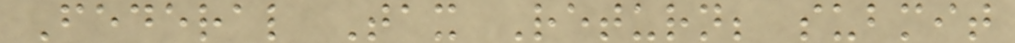Federal Tax Return; submit
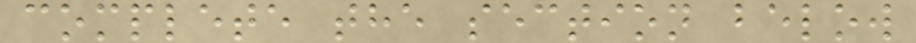complete the section below
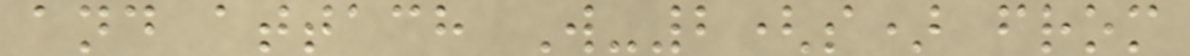and attach W-2(s) from
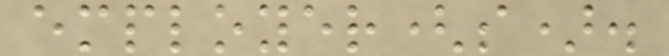employer(s).
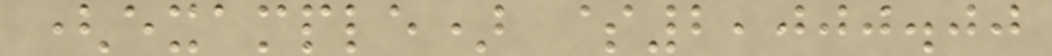(example) $2,000.00
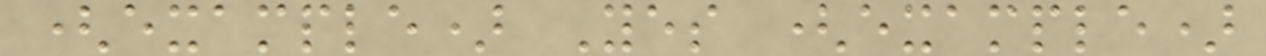(example) Yes (example)
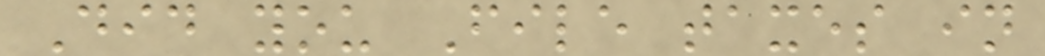Did you File taxes in
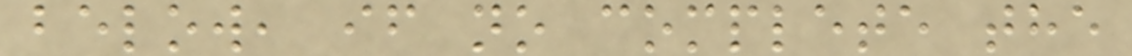below, if no complete the
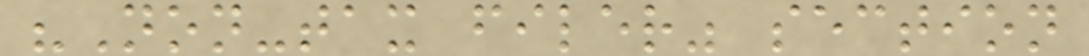"Non-tax filer" section
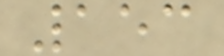153
